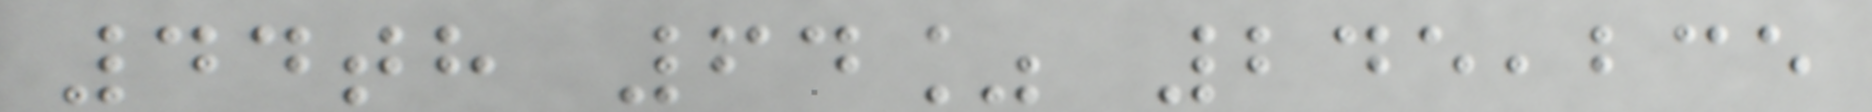44th 64% 245,235
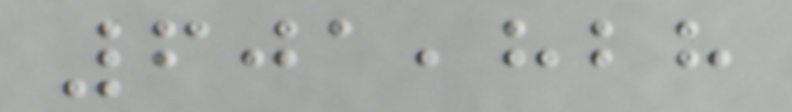601,828
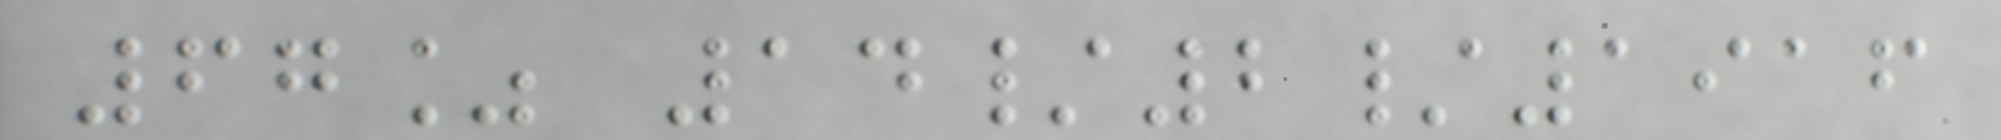67% 14/2/1916
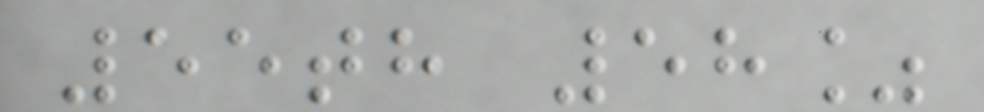55th 58%
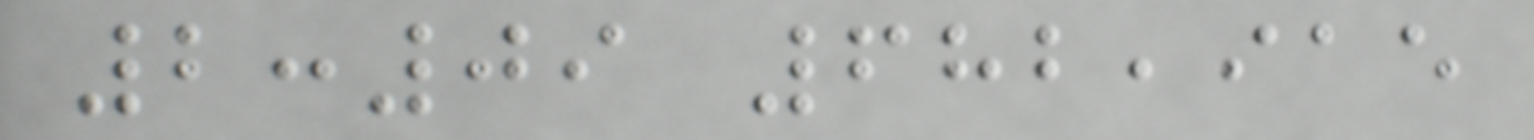2:09 682,915
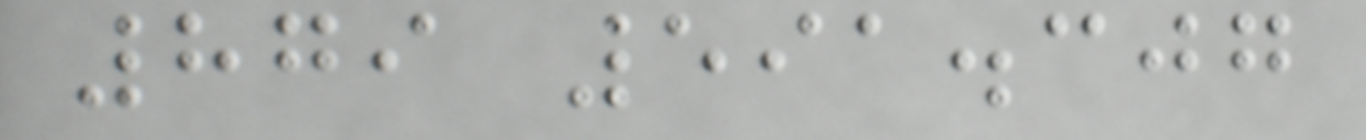879 591.307
